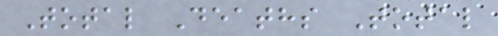Total Deaths Total
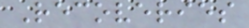Recoveries
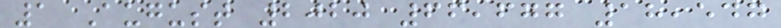1 August 2020 66,677 18,547
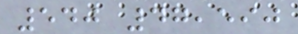540 47,590
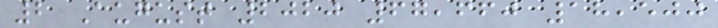2 August 2020 67,660 18,500
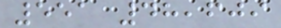551 48,609
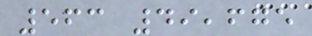563 49,675
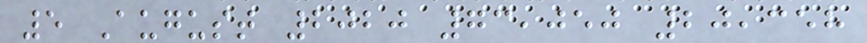5 August 2020 73,050 20,358
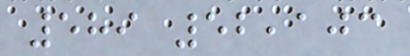589 52,103
